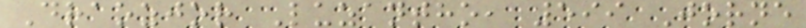Draozjor Luzantho, 599 Jorne
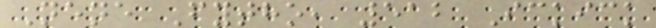Nene Fytho, 512 Ickick
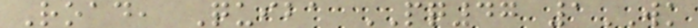Road, Quiba PQ47 1WK
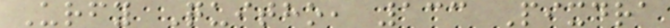Urfy Quitho, 133 Pixdra
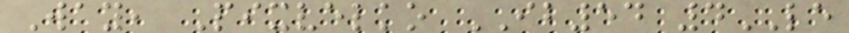Way, Pixvelko IB54 4LE
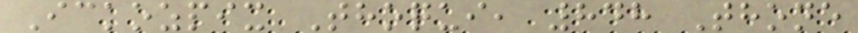Ickozpix Thoqui, 848 Thone
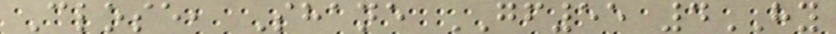Close, Shane GF55 4HY
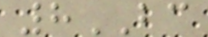8BC
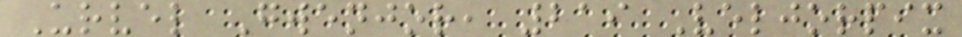Urvel Gwenjor, 219 Veljorpix
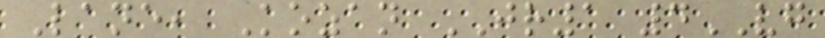Lane, Kozan JR1 4VG
